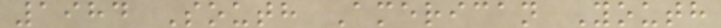1984 South American Youth
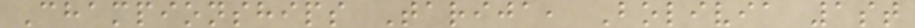Championships Tarija, Bolivia 1st
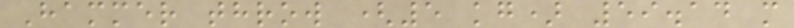Hammer throw (5 kg) 59.14 m
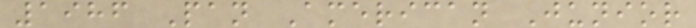1986 Pan American Junior
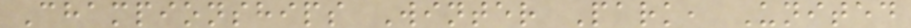Championships Winter Park, United
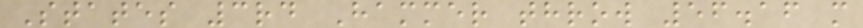States 3rd Hammer throw 56.16 m
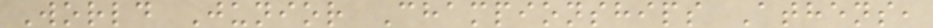World Junior Championships Athens,
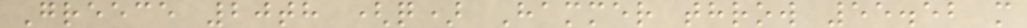Greece 20th (q) Hammer throw 55.52 m
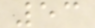53
